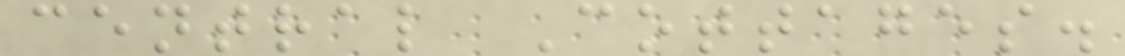central Cottages.
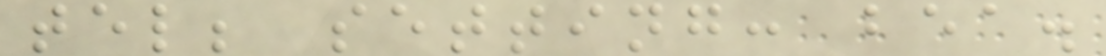tel; setting: bea.
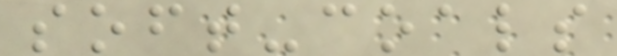soft-coals
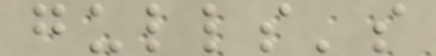gulls's
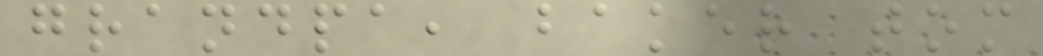grandpa, baker tom
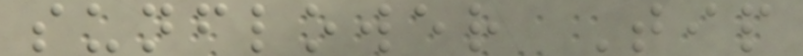sunflower Tip
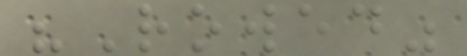"Rowed"
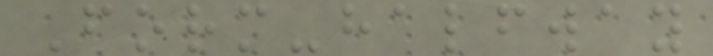Form-halfway
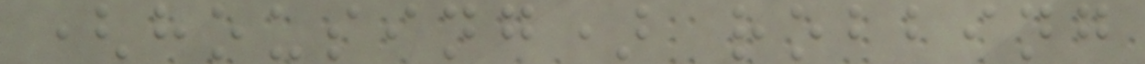(housing) robbing
